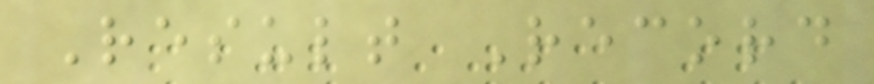Result Record
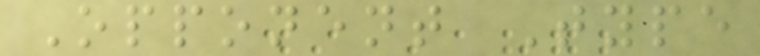Opponent Type
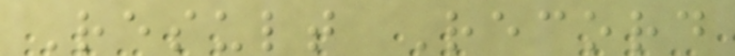Result Record
